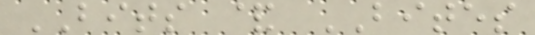BITS & BITES
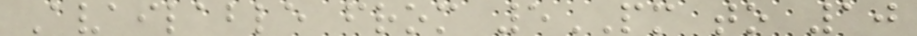Available from 5PM to 10
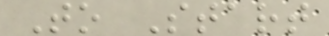To Start
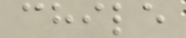chile
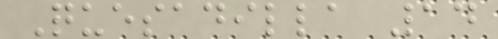Quesadilla 14
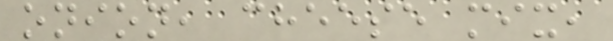onion, cheese mix,
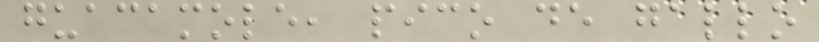guacamole, pico de gallo
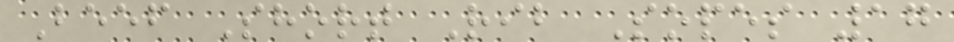Beef Short Rib Sopes 17
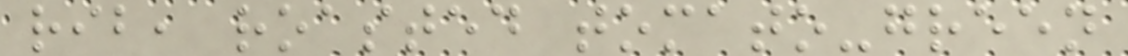rib, roasted tomato-green
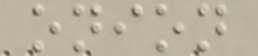onion
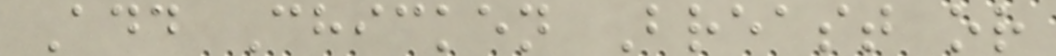Add Chicken Breast or
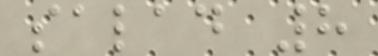salad 8
